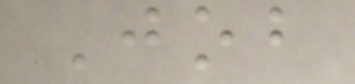Job
